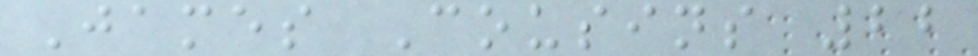James Cousins 22
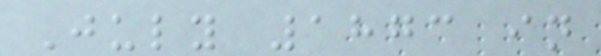July 1873 in
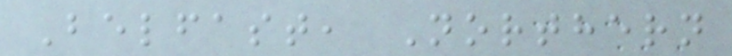Belfast, Northern
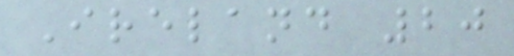Ireland 20
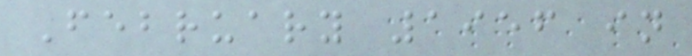February 1956 in
